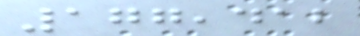177,412
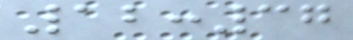12:37
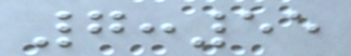7:55
